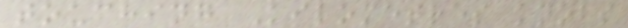touching Kilometres knobs
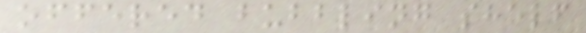offered bubbling shelf
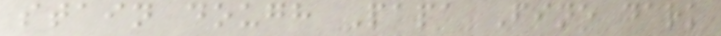stain dough Papa Fine dark
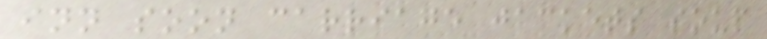inn soon carriage jackets soup
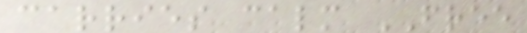carries calm FREE
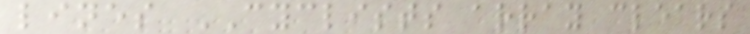lines CYCLISTS array clears
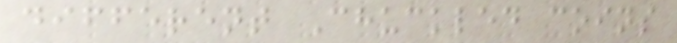different Chuckled coins
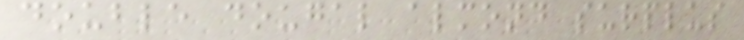double dougal almond surplus
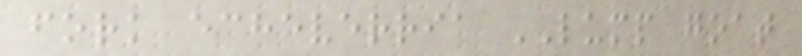fork echeverria LUMP goat
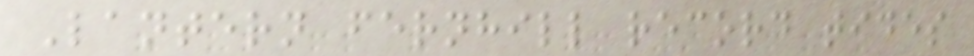Lantern fernhill record tides
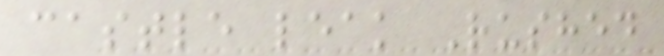castle leak Rushed
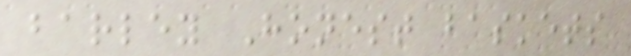barley Honest baskets
